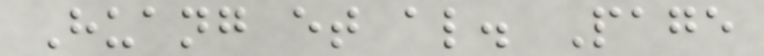Huang et al. Page
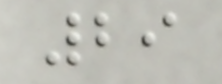29
